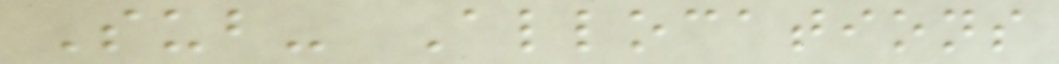Sub- Allocations
